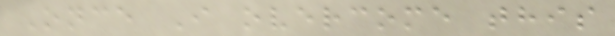Once I overcome this
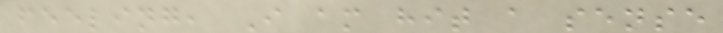feeling, I am hit a sense
